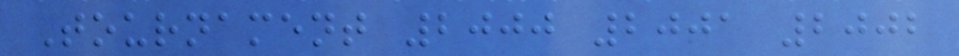Tournament 2000 2001 2002
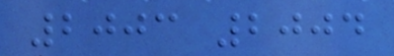2003 2004
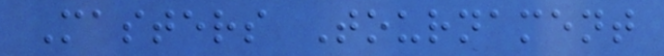Masters Tournament
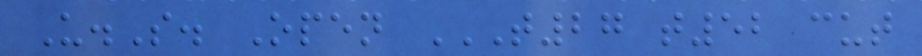U.S. Open T27 T52 CUT
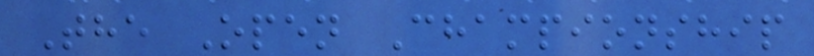The Open Championship
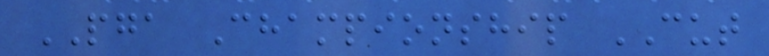PGA Championship CUT
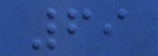69
